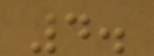4.
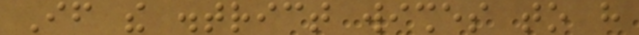If the district wishes to have
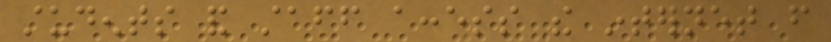students and staff access the internet from
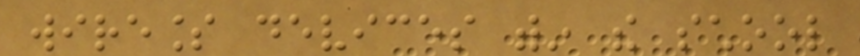wireless devices within the school
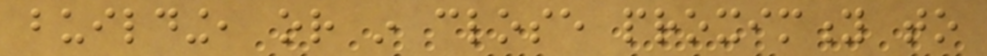building, or in close proximity to
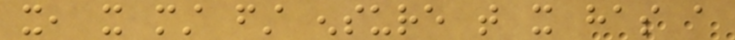it, it must first ensure that it has a
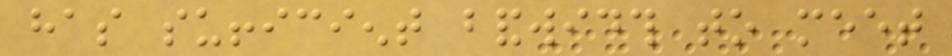has sufficient bandwidth to meet
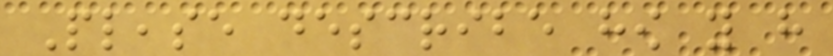Please describe how you have
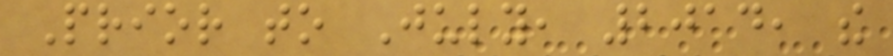Prior to July, 2014, the
